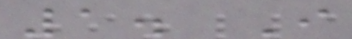1. I
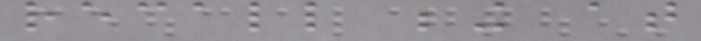recall being at
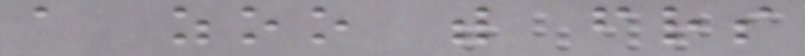a zoo with friends
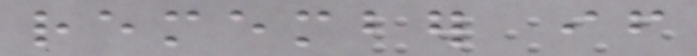remember if
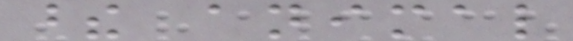these animal
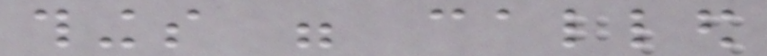things were called
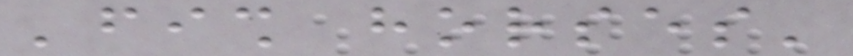'fish horses'
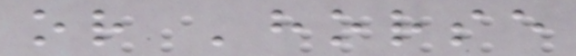or 'horse
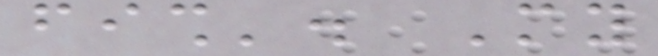fish'. My
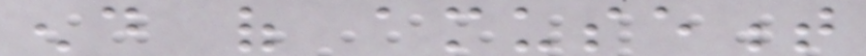end of amusement
